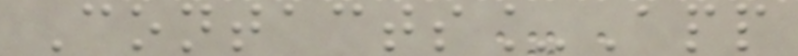Contacts_App
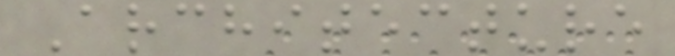Architecture
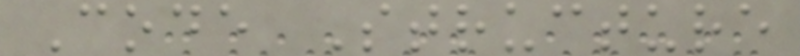Code Structure
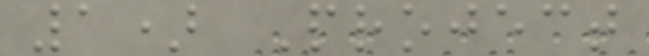1) Project
